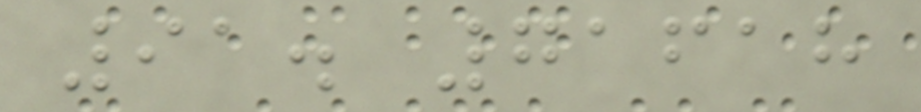91. 71618
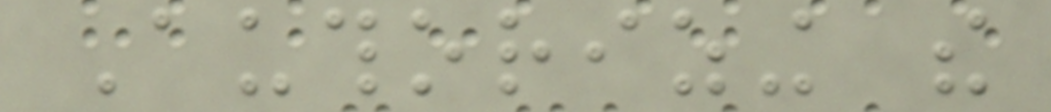Authorizing the
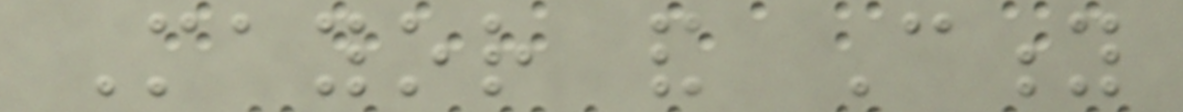Mayor and City
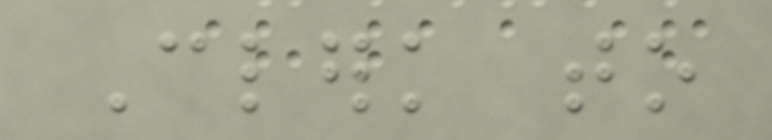Clerk to
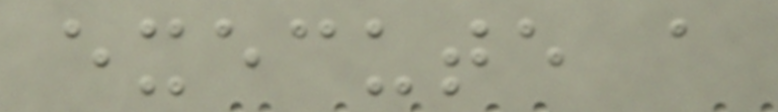execute a
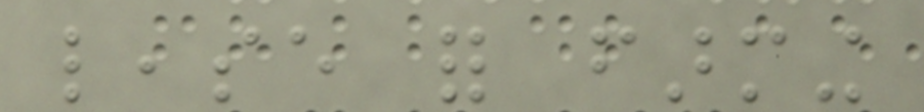lease for farming
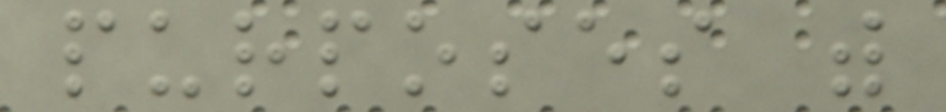purposes with
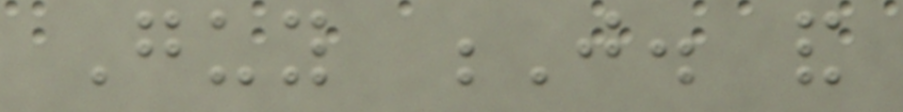Guy J. and
